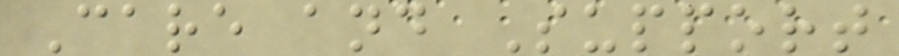Care and Support
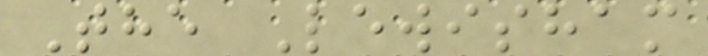The Lewisham
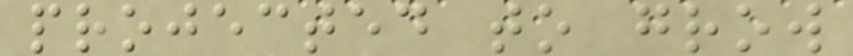projected to grow
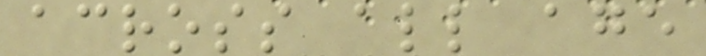across all age
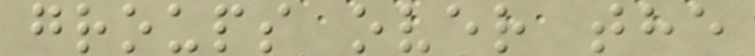groups over the
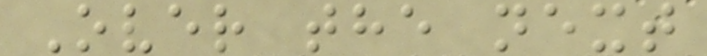Over the next
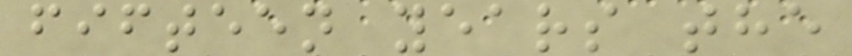fifteen years the
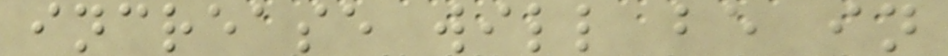increase will be in
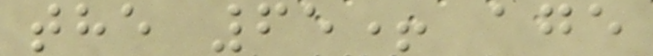the 65+ age
